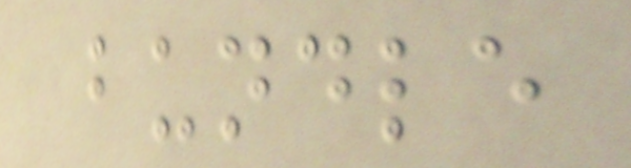bundle
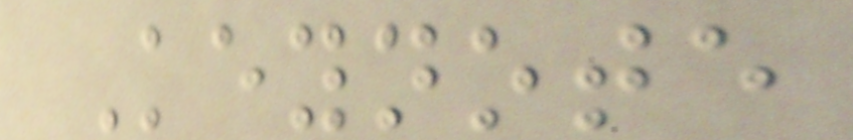Keynote
